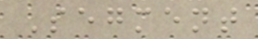Segment
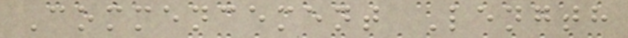Commencement Length
